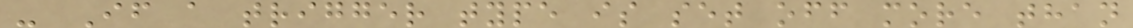- If a trigger type is set off more than
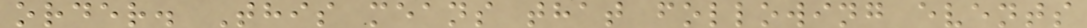order. This means that following events
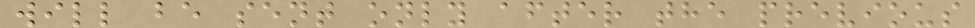will be sent only after the previous
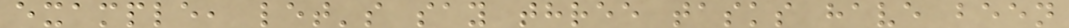example, let's say three tasks have been
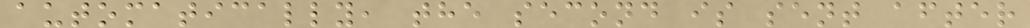automatically, the second is sent after
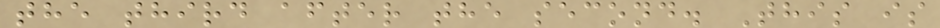the third after the second. This is
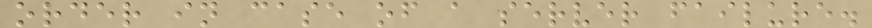order in case of a server failure.
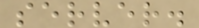server.
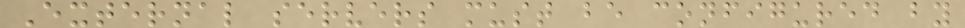External servers must be configured by
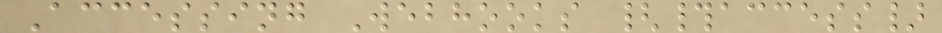Accessing Webhooks {#access}
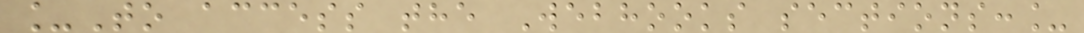_To access the Webhooks sections:_
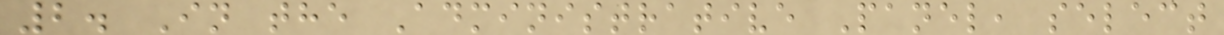2. In the Administrative Panel, select
